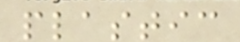plastic
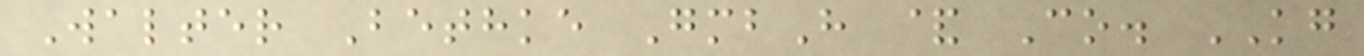Walter Bethke GmbH & Co. KG
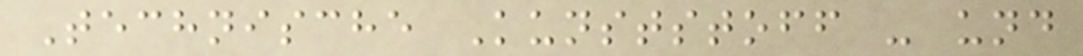Technische Kunststoff - und
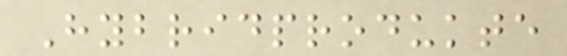Hybridprodukte
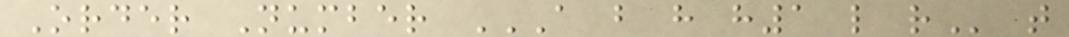Order Number A B H H1 L R t
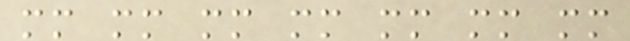mm mm mm mm mm mm mm
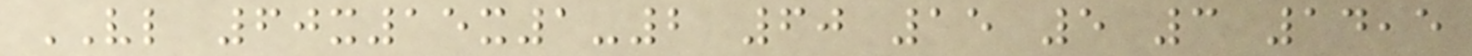VL 60x15x1-2 60 15 5 3 14,5
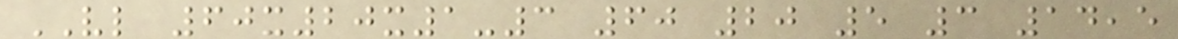VL 60x20x1-3 60 20 5 3 14,5
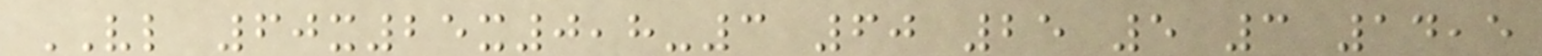VL 60x25x0,8-3 60 25 5 3 14,5
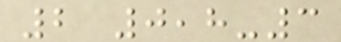2 0,8-3
